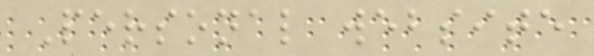Personal website
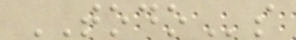TODOs
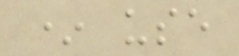* use
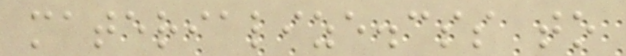materialize.css to
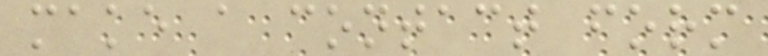make a contact form
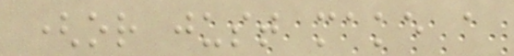(or just make a
